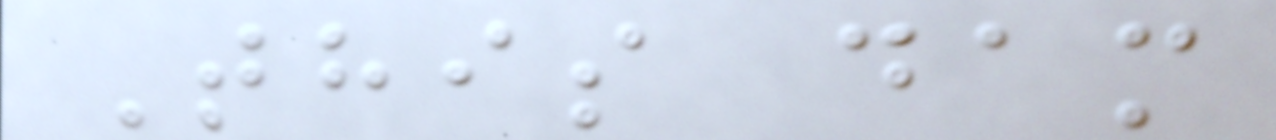This dam
